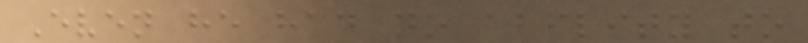Even he had no ability to
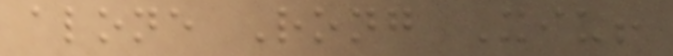alone Rong Xiu!
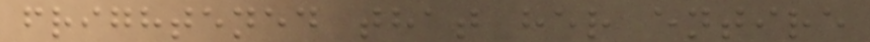frightened that her entire
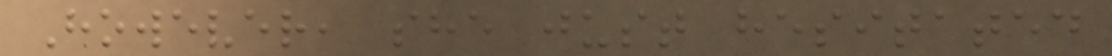However, she just hesitated
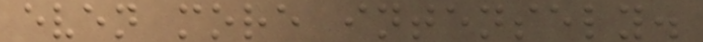even more intensely.
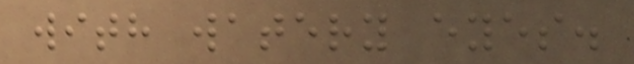with watery eyes.
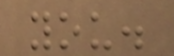you.
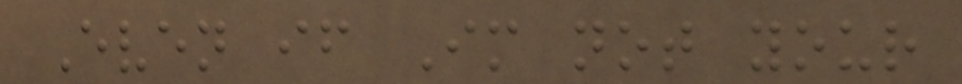Even if Im not your
